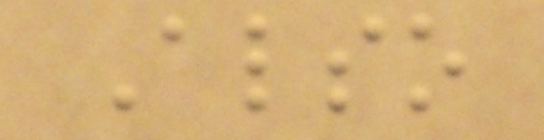Also
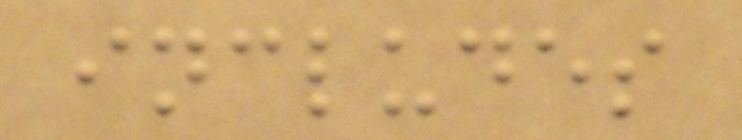includes
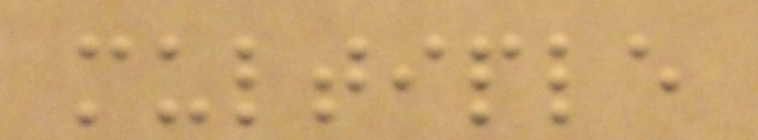multiple
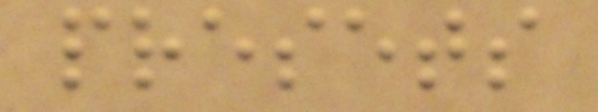presets
